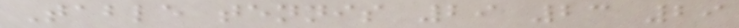Table tennis 29 23 29
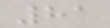81
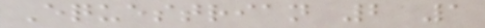Equestrian 2 1
